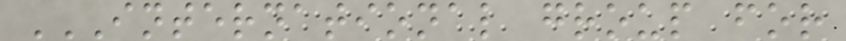INTERNATIONAL GROUP FOR
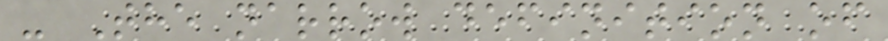- The narrow definition of
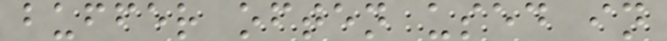buffer often used in
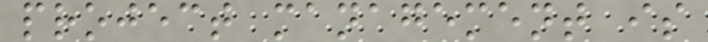project management is
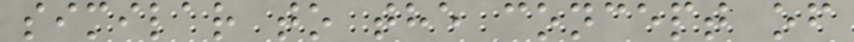similar to the concept of
